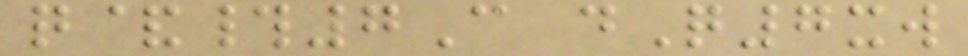q&#7C dQ7xw
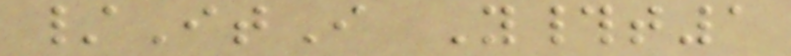/ItI Y#t1
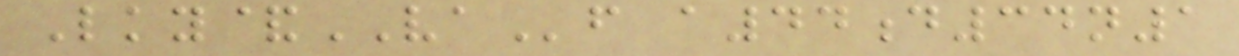Lky&VAf a44d34n1
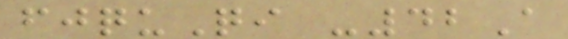fjquQi -42A
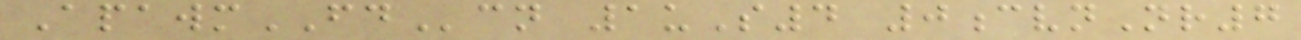ApawmFDcn 1uS4 0cvnNr7
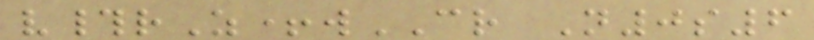v#rZ+wCR N0s6
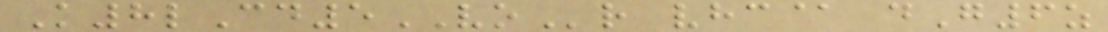K8lCd5VOr vhc@ dG6z
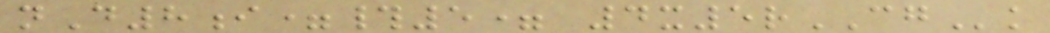nD8i=#5= 4x5rCGk
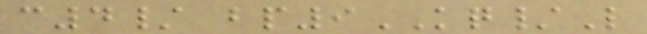c4/ bp9KQ/L
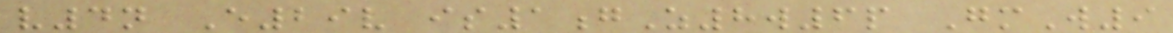v4n E29v is1gZ8w6p GmW9
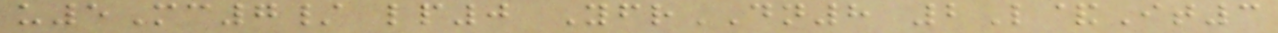u5Mc7/ lp0 YfrDN8 2L&It3
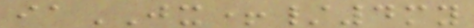iaJX+/4my
